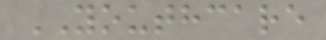YOUTHCARE
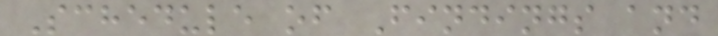Schedule of Findings and
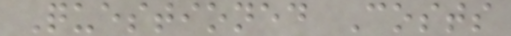Questioned Costs
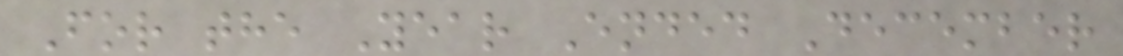For the Year Ended December
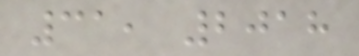31, 2018
